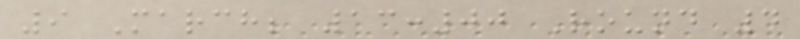9 March; 13:00 Round 4
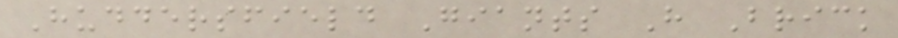Huddersfield Giants H Brick
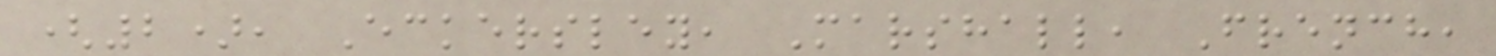(2), Eckersley, Marshall, French,
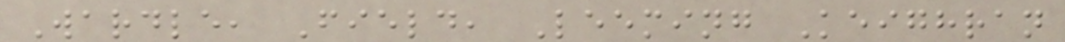Wardle, Field, Leeming Keighran
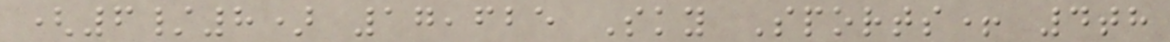(6/8) 17,625 Sky Sports+ 4th
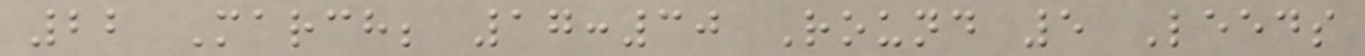22 March; 17:30 Round 5 Leeds
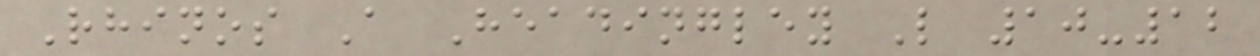Rhinos A Headingley L 10-12
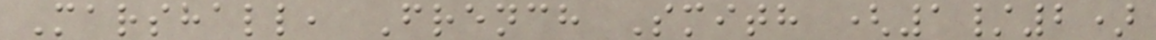Marshall, French Smith (1/2)
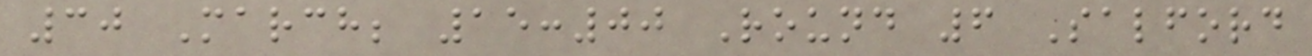30 March; 15:00 Round 6 Salford
